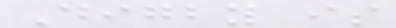Digby is
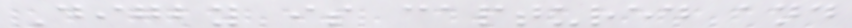Digby is captured and
